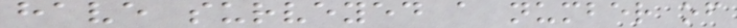have surveyed a number of
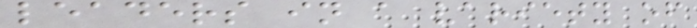leaders in a variety of
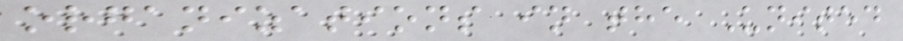organizations in the United
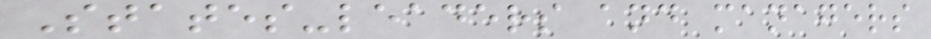States-leaders and managers
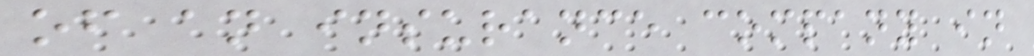of an insurance company in
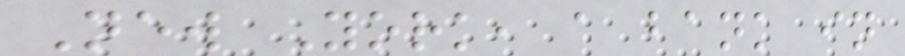New York, a bank in
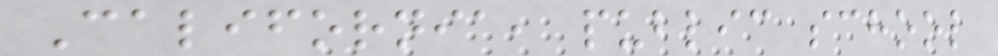California, public school
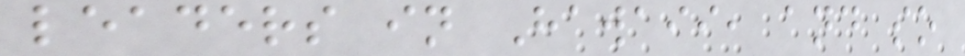leaders in Hawaii, and so
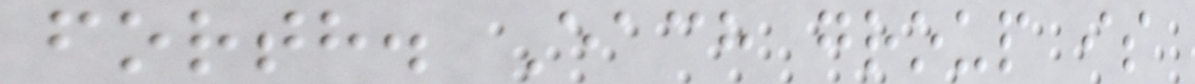forth. Each group is
